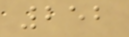252
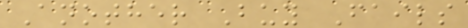Another Buy Fails
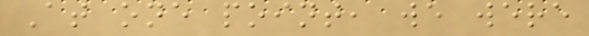At one point, we were
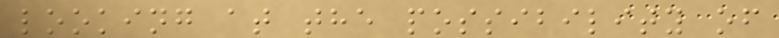looking at the possibility of
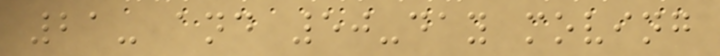21- and 50-day moving
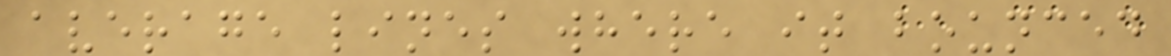average lines where it bounced
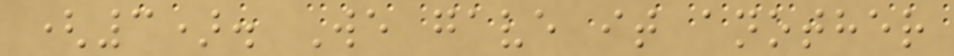(3). We gave it another
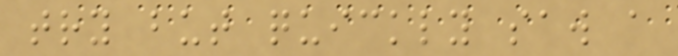try but quickly saw a
